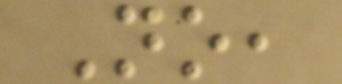No,
